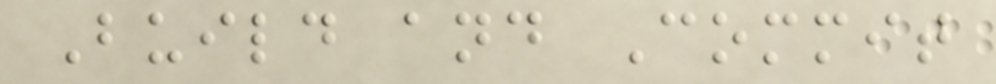Build and Commit
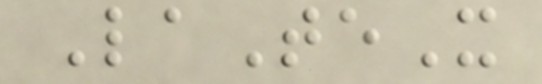LaTeX
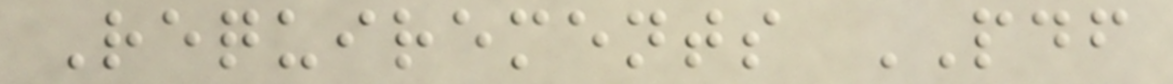Requirements PDF
